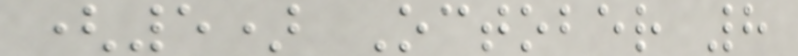(5) October 8
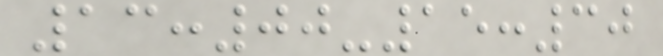13:00-15:30
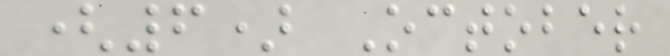(6) October
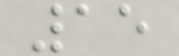15
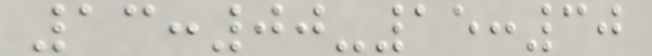13:00-15:30
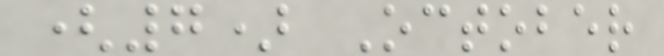(7) October
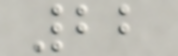22
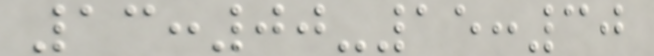13:00-15:30
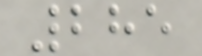285
